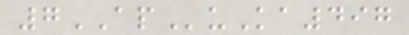7APuKa497
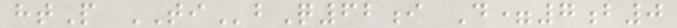htP TIbQ62i D=7b0
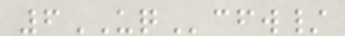6UQcfw/
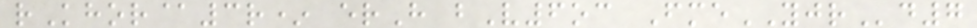rKhor@3r* erH bV6oc FmeYJRd7
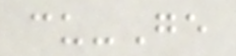cu-Ge
